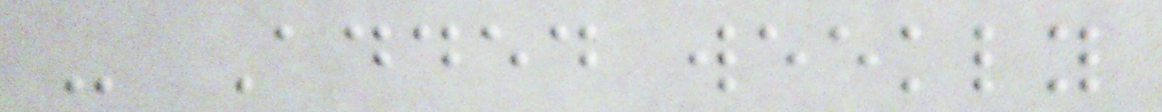- Added weekly
